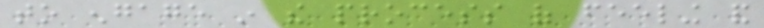to engage in the process of feeling and
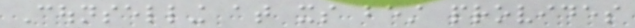Counselling at its best provides
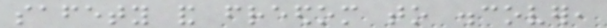safety and freedom to discover,
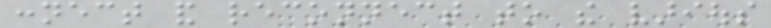connect and reconnect to the various
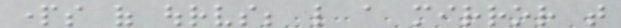parts of ourselves; like a mirror that
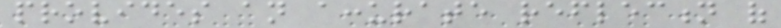provides an accurate reflection of
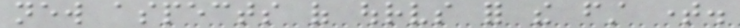new aspects of ourselves for the first time.
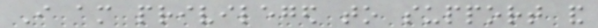I am privileged to support and
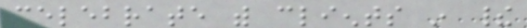celebrate with clients in their
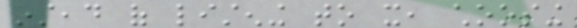instead of listening to it, choosing
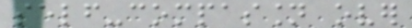self-compassion over
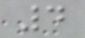4
